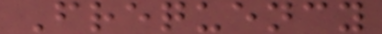Frequency
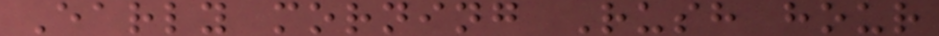Early morning Rush hour
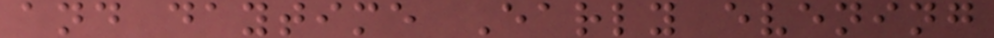and daytime Early evening
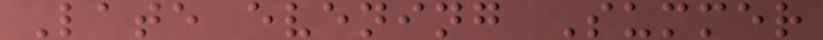Late evening Summer
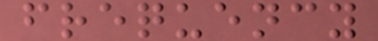frequency
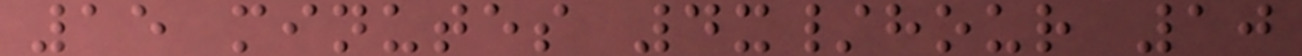15 minutes 4x/hour 10
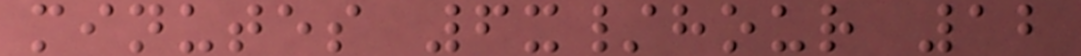minutes 6x/hour 12
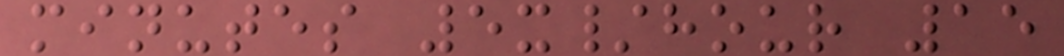minutes 5x/hour 15
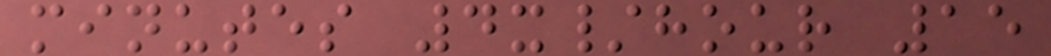minutes 4x/hour 15
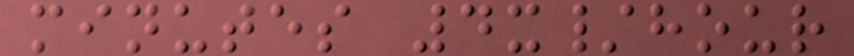minutes 4x/hour
